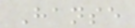Hanse
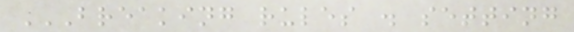BREAKING RULES . SETTING
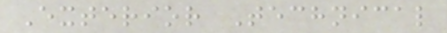Exterior Technical
